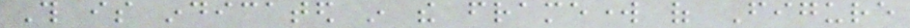This is indicated in the framework of Figure
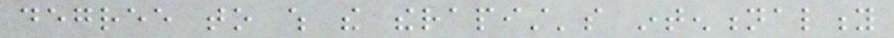degree to which the therapist's intentionality
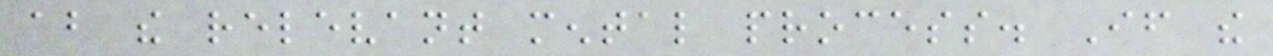about the relevant mental process. If the
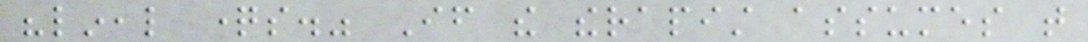"lineal questions." If the therapist assumes that
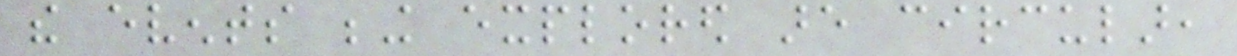the events being explored are circular,
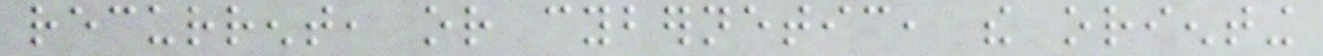recurrent, or cybernetic, the orienting
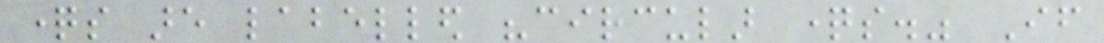questions are labelled "circular questions." If
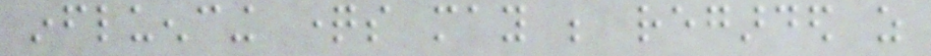influencing questions may be regarded as
